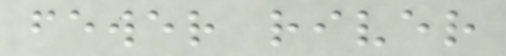fewer river
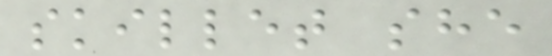skillet she
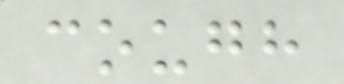cough
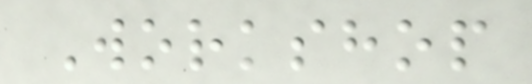Workshop
